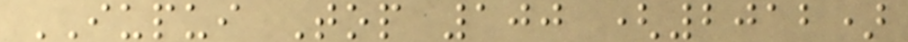IUPUI Top 100 (2012)
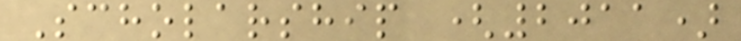Scholarship (2011)
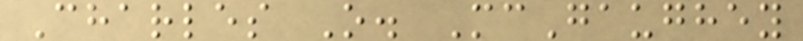Charles O. McGaughey
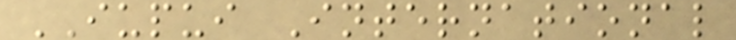IUPUI International
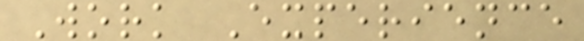Work Experience
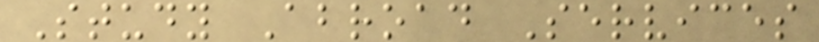Study Abroad Services
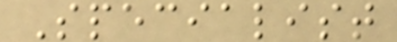Specialist
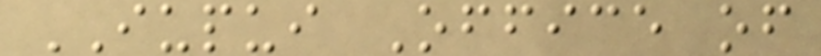IUPUI Office of
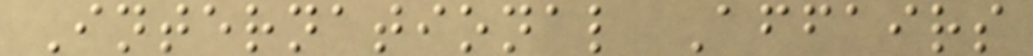International Affairs
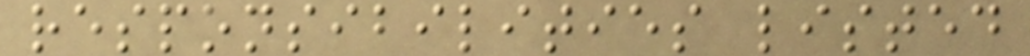responsibilities listed
